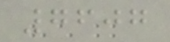7607
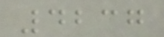4237
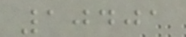10401
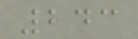243
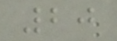20
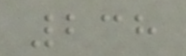238
